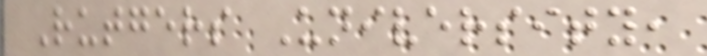Rutgers University,
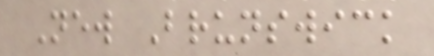New Brunswick
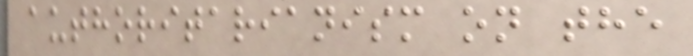authoritarianism on the
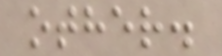other.
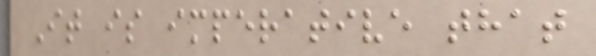It is imperative that
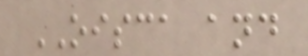OISCA and
